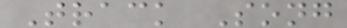Track Song
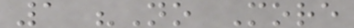1 "No More
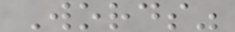Words"
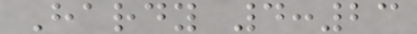Hardy 4:23
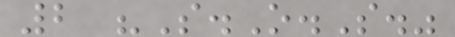2 "S.O.S."
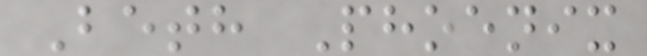Beth Phoenix
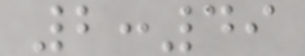2:49
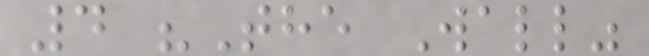4 "The Wall"
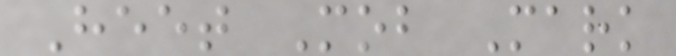Heet Mob Mark
